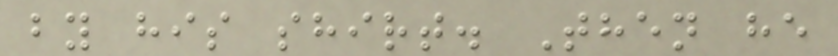by his shirt. Then he
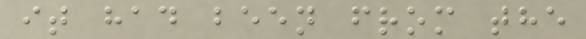it had been from the
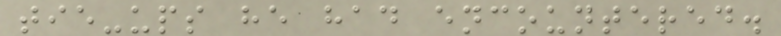tie-ups he had encountered.
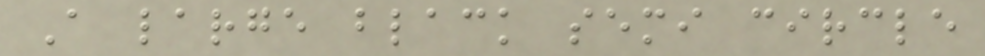A large black semi circle
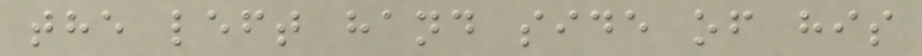the left hand side of his
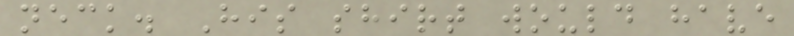neck. His shirt would have
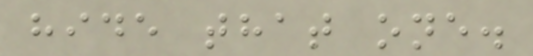hide that one.
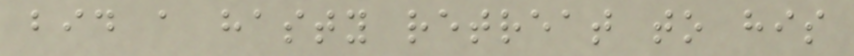bid a hasty retreat to his
